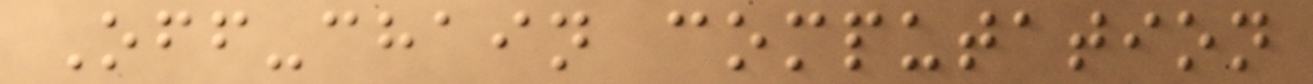Off-chain computation
